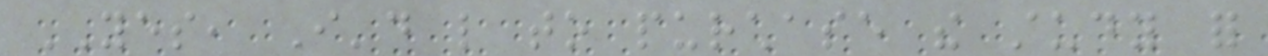YES, I'd like to purchase the study for
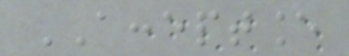ACCEPTANCE
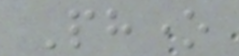Phone
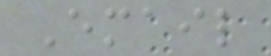Email
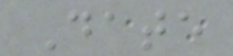Date
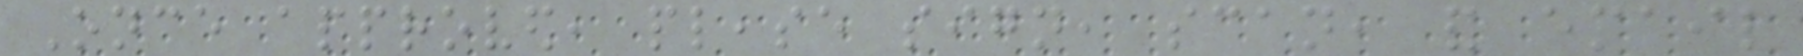Once approved, please sign, scan, and email
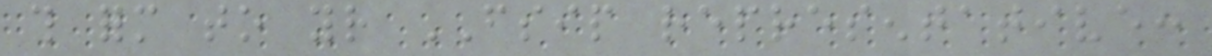this form to your FSIP representative:
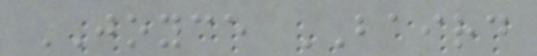JOYCE BAIRD
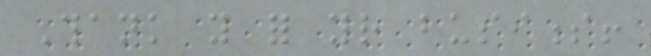Thank you for your business!
